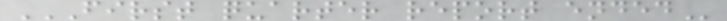FIRST QUARTER REPORT ENDED
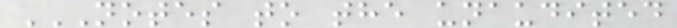NOTES TO THE UNAUDITED
